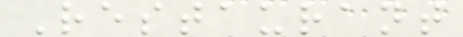Restaurant
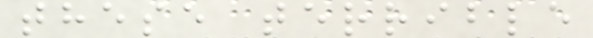these terrible
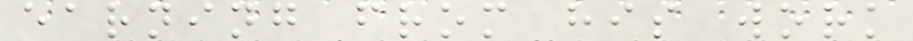earning from his work
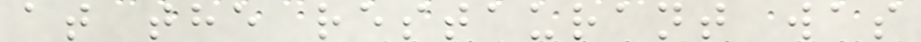at the restaurant was
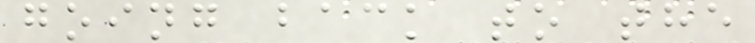going back to the
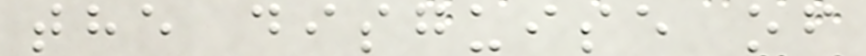the disguise of
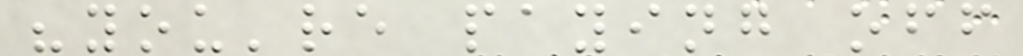"you're paying off
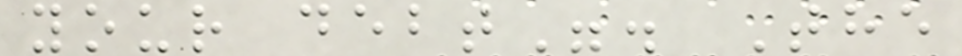your debt". The
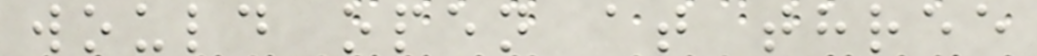would open at three
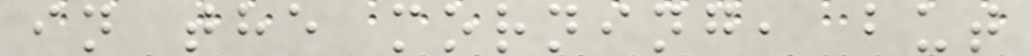in the morning, but
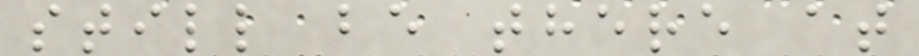still be there at
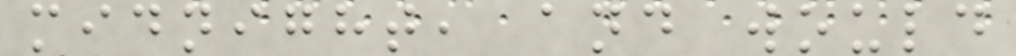midnight, and would
